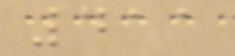411
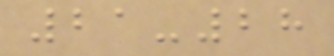21-28
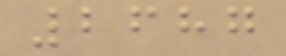2687
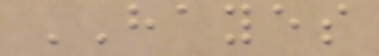HAYES
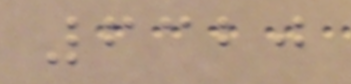6320
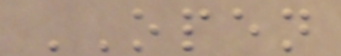OPEN
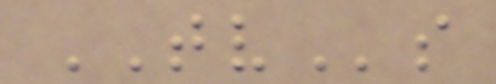TVs
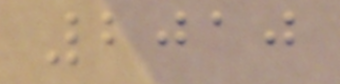2010
